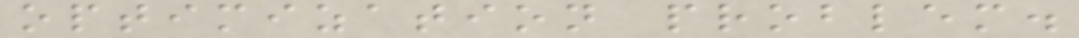optimization problem.
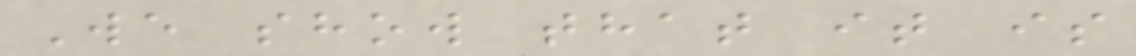We show that it is
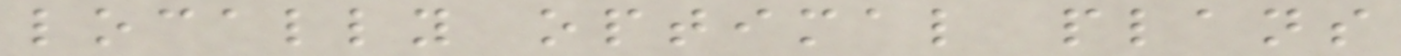locally optimal plans
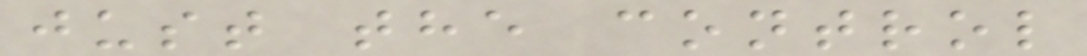just the control
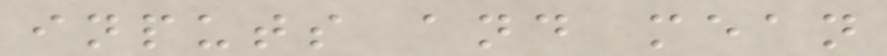inputs and mean
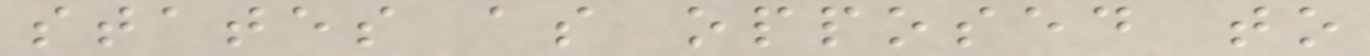states as opposed to
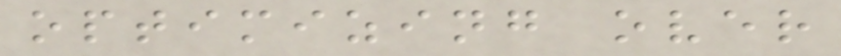optimizing over
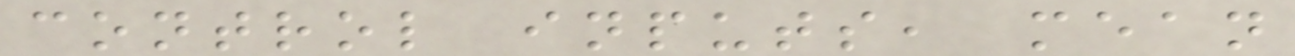control inputs, mean
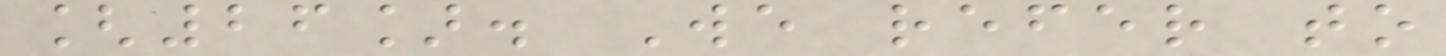[26]. We refer to
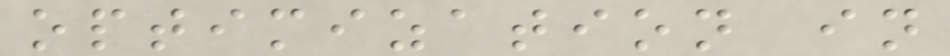optimization in
